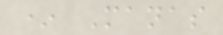* Manas
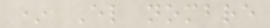* El nombre
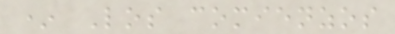* Los comienzos
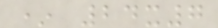* 24x7
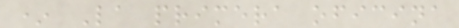* La primera oficina
